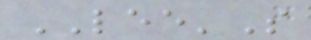LEE'S
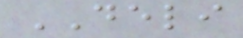DELI
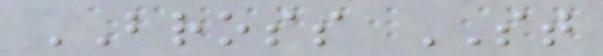BROSS ST
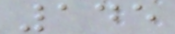145
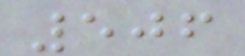506
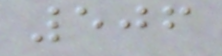506
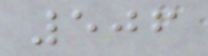506
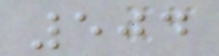504
